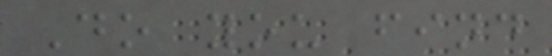Do you find
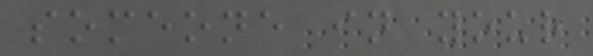someone in your
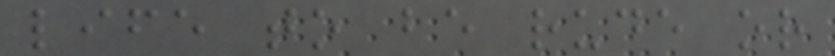life to be rude or
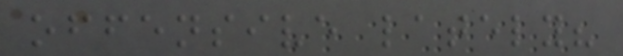offensive lately?
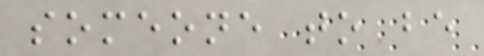someone to be
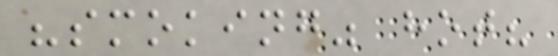"smoking" hot?
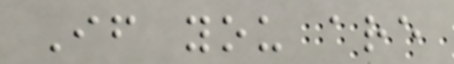If you are
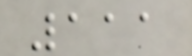111
